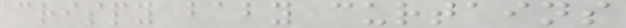crispy baby curtains
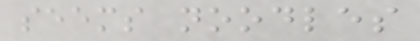seems noodles
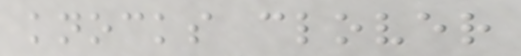knocks clover
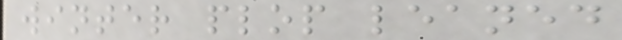winter plop leaned
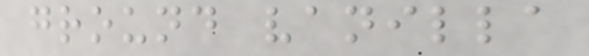ground vanilla
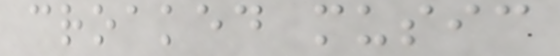croaked music
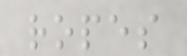ropes
